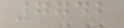7742
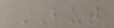BUT
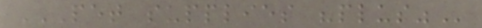PET SUPPLIES "PLUS"
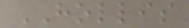HOLLIS
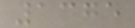1375
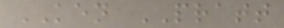KEN PRATT
